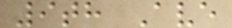9th Ave
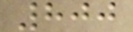800
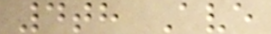4th Ave
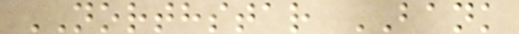NORTHSTAR BANK
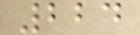224
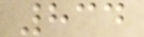834
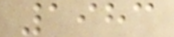1983
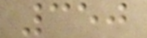350
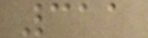311
